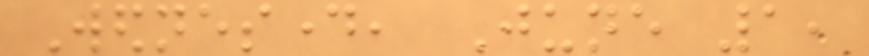Wednesday, June 1,
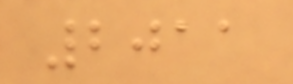2011
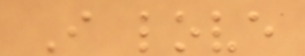I love
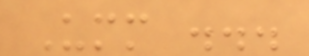Umm ...
